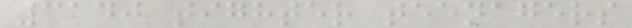3140 tighter teenagers
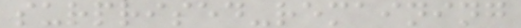surprised-remaining
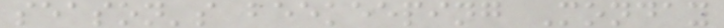season's beekeeping Monday
